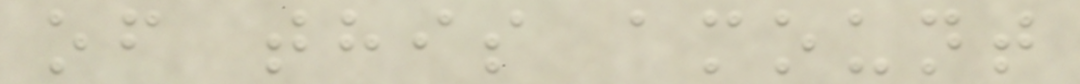of this amount
